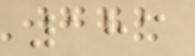183
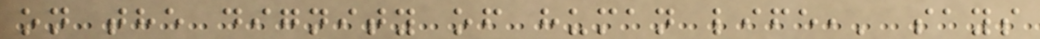on the dignity of human life,' says
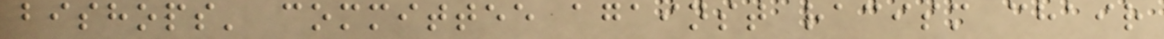bishops' committee against racism chair
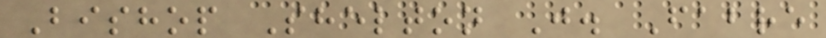Bishop Shelton J. Fabre
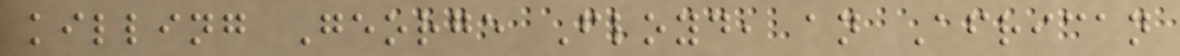killing George Floyd, an African
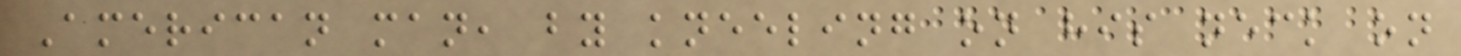American man, by kneeling on his neck on
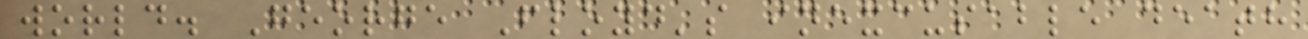world. George Floyd's inexcusable death
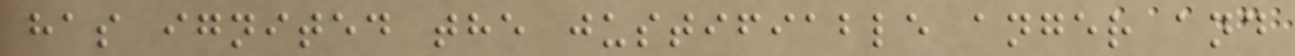has ignited the justifiable anger and
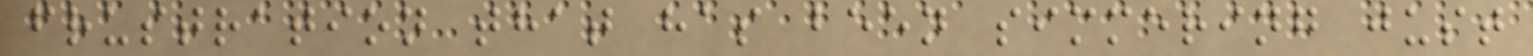frustration that has been simmering just
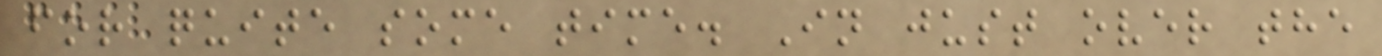for quite some time. In just over the
